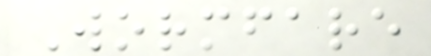Wormfare
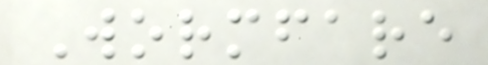Wormfare
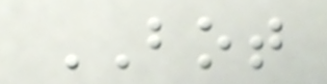BOT
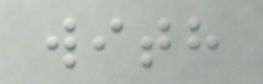with
